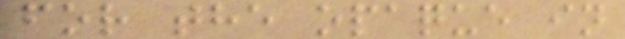for the opaque in
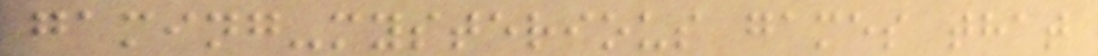gaming-mysterious games that
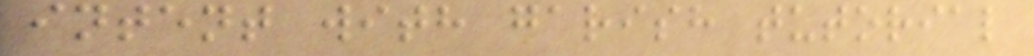intent with garish tutorial
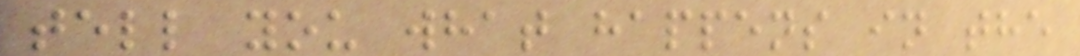tell you what happens in the
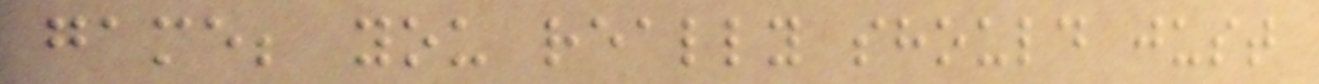game; you really should just
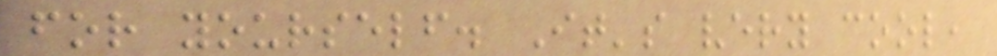for yourself. It's very cool,
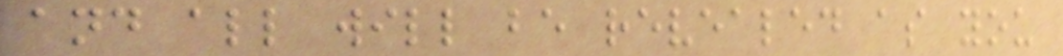and all will be revealed as you
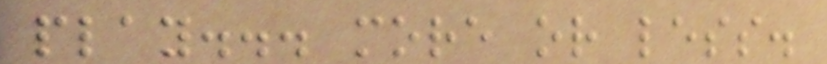play... more or less.
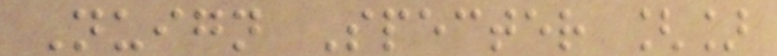Nuign Specter []
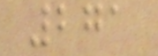271
